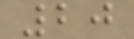20
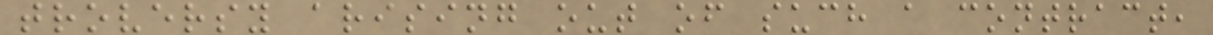troversy arising out of such a contract,
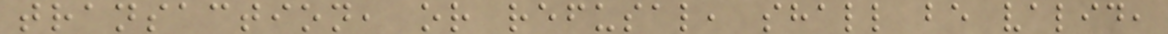transaction, or refusal, shall be valid,
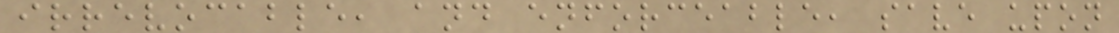irrevocable, and enforceable, save upon
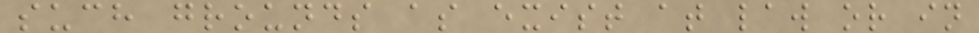such grounds as exist at law or in
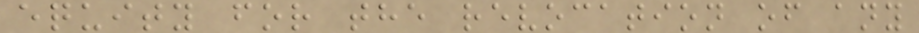equity for the revocation of any
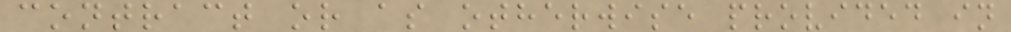contract or as otherwise provided in
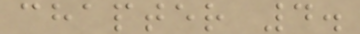chapter 4.
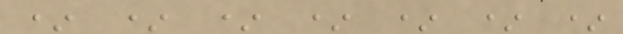* * * * * * *
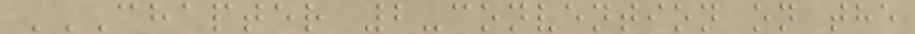CHAPTER 2-CONVENTION ON THE
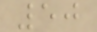50
